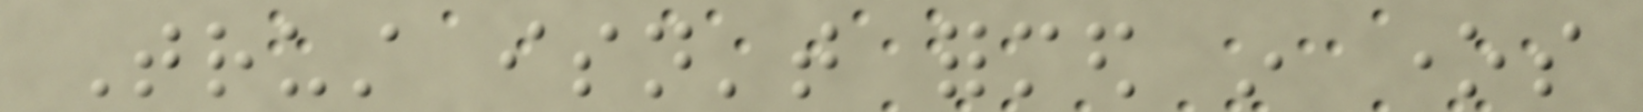Trust isn't formed in ones
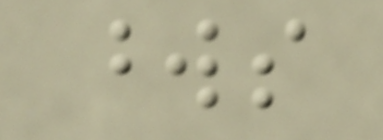words
